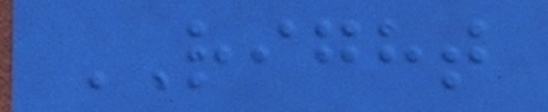RIGHT
